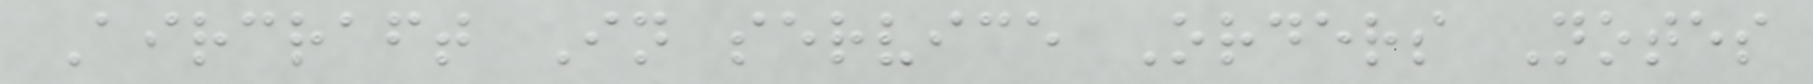Aircraft In service Orders Notes
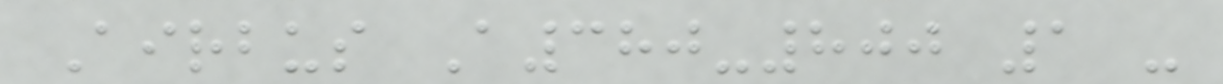Airbus A380-800 1 -
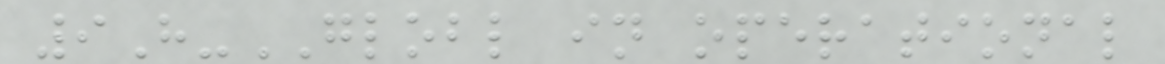9H-GLOBL in operational
